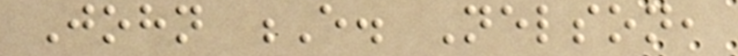John E. Nelson,
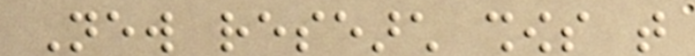New research shows that
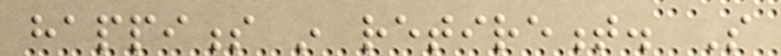happiness in retirement. So
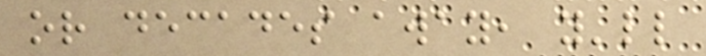or decades away, you'll
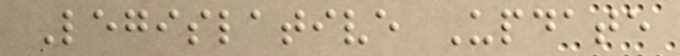Legislative Update
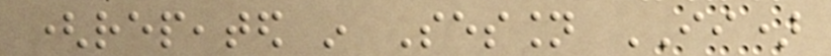(repeated in Session II)
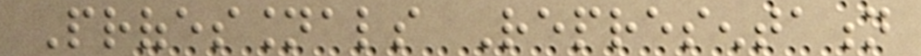Professionals Representation
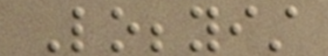Lobbyist
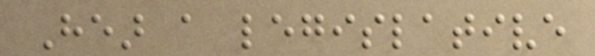Hear a legislative
